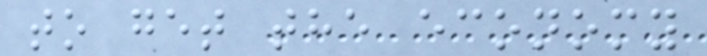to get the economy
